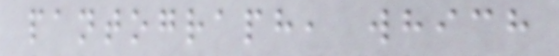pantograph, which
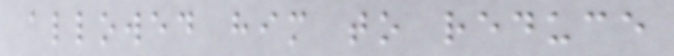allowed him to reduce
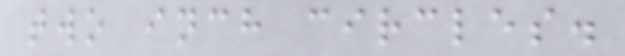two inch circles.
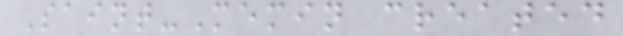Saint-Memin created
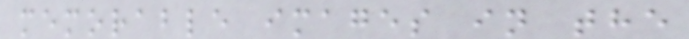memorable images in the
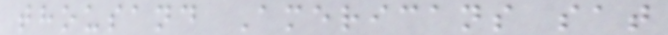thousand Americans sat
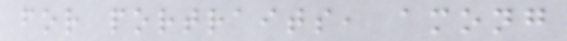for portraits, among
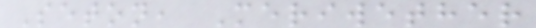Seton, Meriwether
